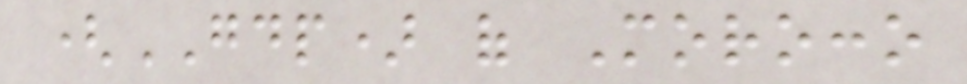(GDP) of Morocco
